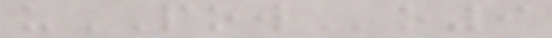uPOWo9
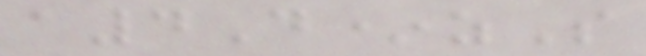a4D*zS
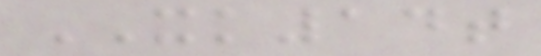XK14t
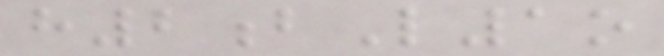h2bL1o
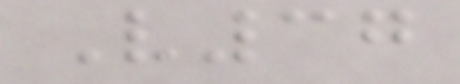V37
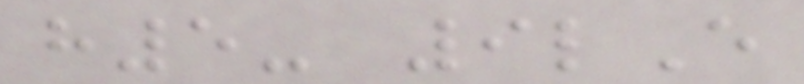h5- 9lE
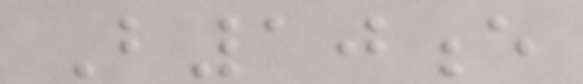B10e
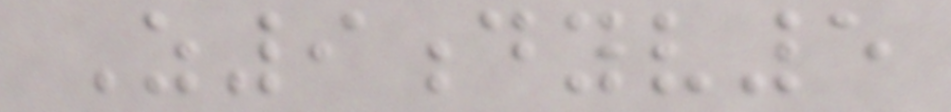Z9dyv5
